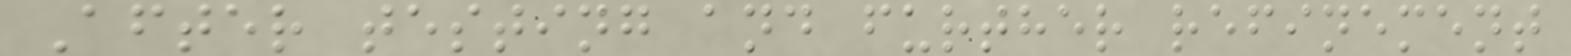After testing and further refinement
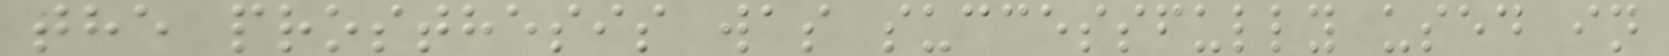the prosthesis was successfully used in
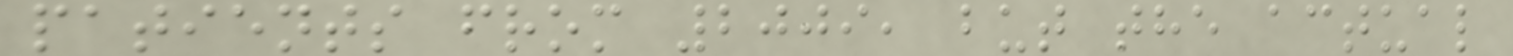patients from 2009, but the actual
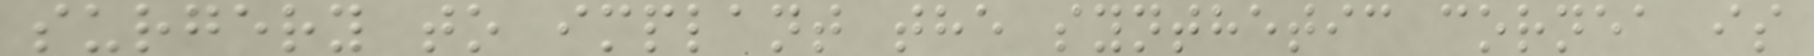surgery to implant the synthetic cornea is
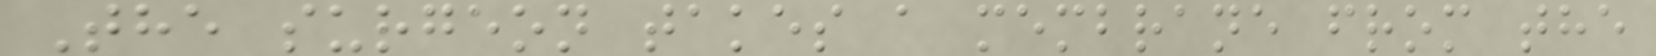The surgeon takes a membrane from the
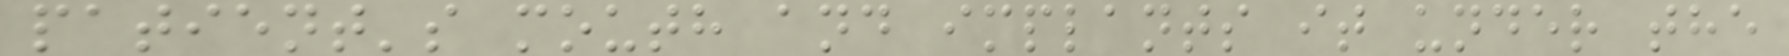patient's mouth and implants it under the
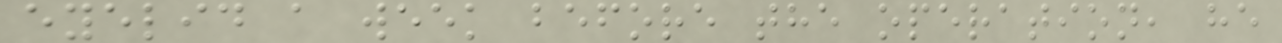eyelid a week before the operation, he
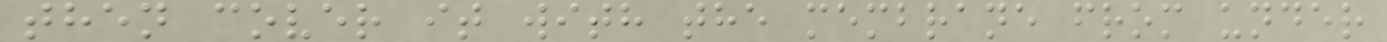then cover it with the membrane from under
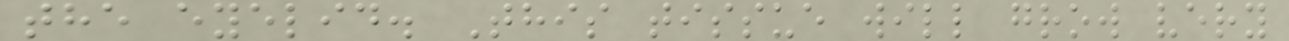the eyelid. This tissue will grow very
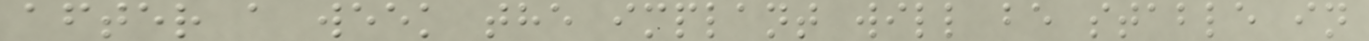after a week the implant will be stable in
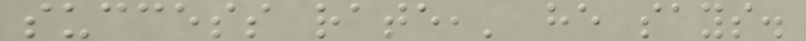success rate,' he says.
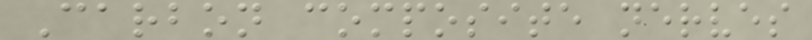Carbon composite nerves
